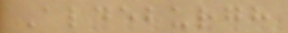Aldeburgh
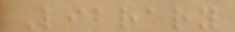Library
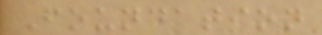Foundation
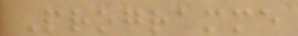Programme
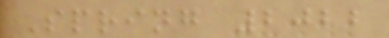Spring 2022
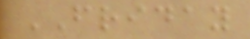FRIDAY
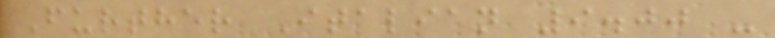Further Italian 9.00 -
